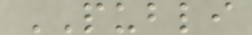PUBLI
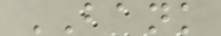BANK
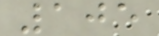105
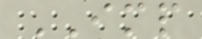IMP
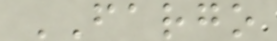FARGO
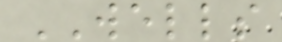WELLS
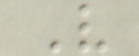V
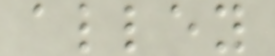alley
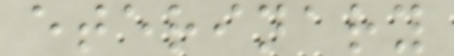eterinary
